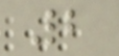2
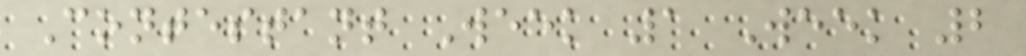Contestant Week 1 Week 2
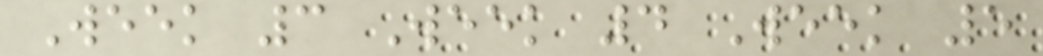Week 3 Week 4 Week 5
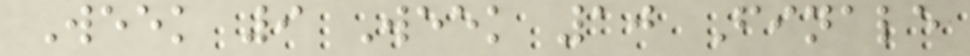Week 9 Week 10 Finale
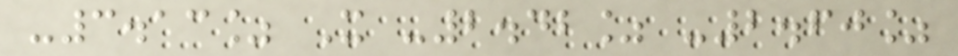-3.13% X -2.42% -2.60%
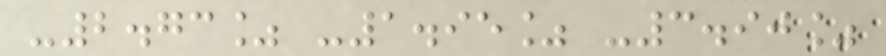-2.73% -1.95% -3.90%
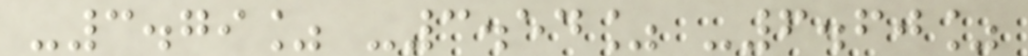-3.79% -3.54% -6.60%
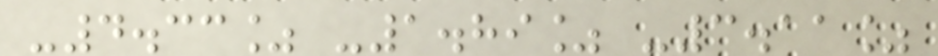-4.33% -1.89% -3.11%
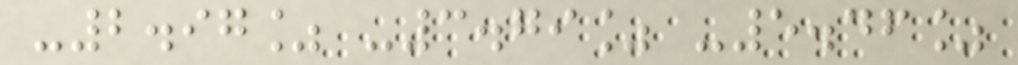-2.97% -3.79% -5.46%
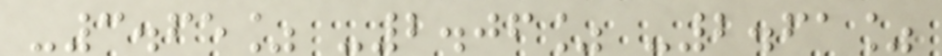-3.65% -2.06% -2.61%
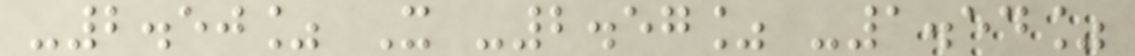-2.50% X -2.57% -1.54%
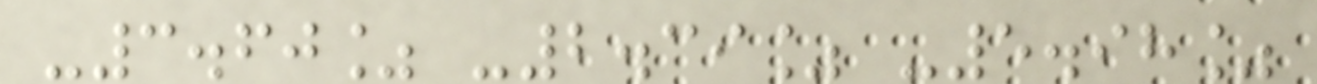-3.60% -2.39% -5.98%
